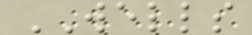WELLS
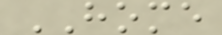HOME
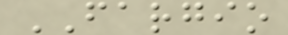FARGIO
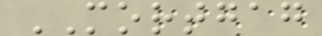MORTGAG
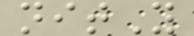nitY
